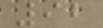92
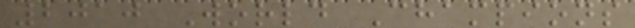2010 World Champions
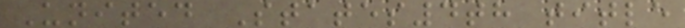United States4th title
